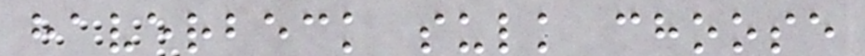haverbeck sulk choose
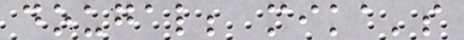dougal; mika's
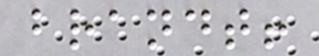brandt!
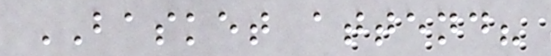BASKET attend?
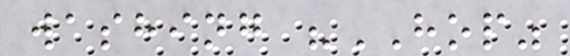washing "HOP"
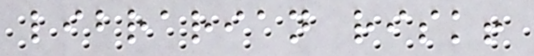librarian risk!
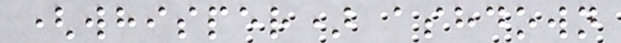(whisper) ashdown
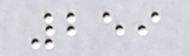259
